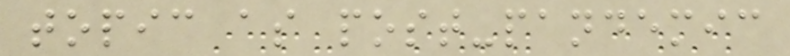topic as post-pandemic
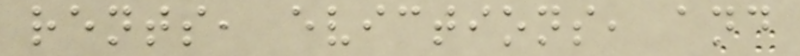rents, evictions, and
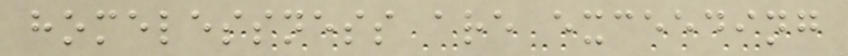homelessness are exceeding
